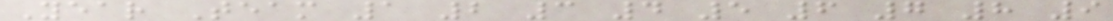Year Team 1 2 3 4 5 6 7 8 9
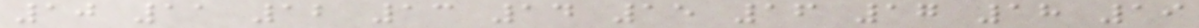10 11 12 13 14 15 16 17 18 19
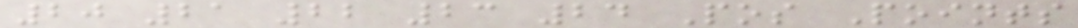20 21 22 23 24 Pos Points
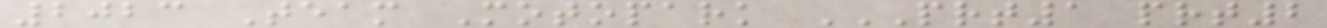2023 Team Motopark PRT1 PRT2
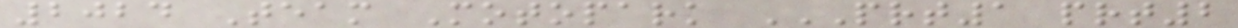2024 Team Motopark PRT1 PRT2
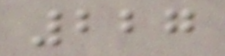227
